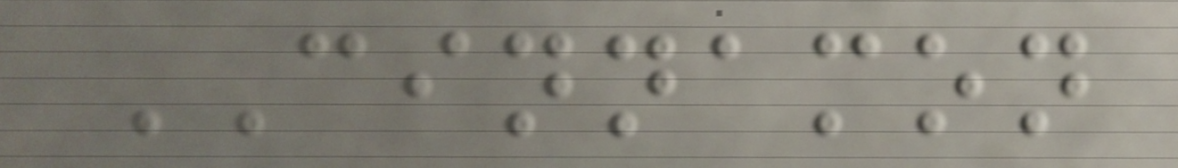CINNAMON
